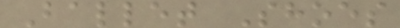Ballet Shoes
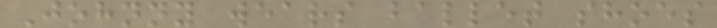Johnny wears ballet shoes
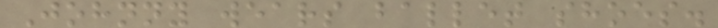Johnny wears ballet shoes.
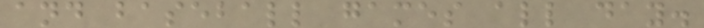and baseball games all day.
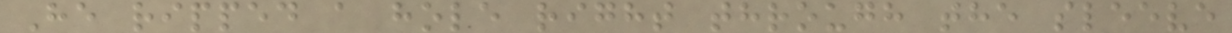He ripped a hole right through the sleeve
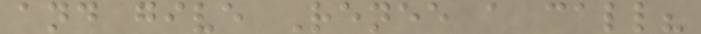and give Renee a call?
